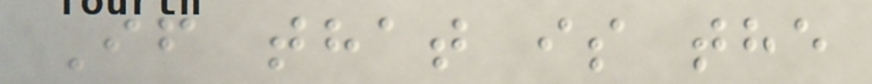If that is the
